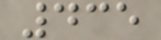435
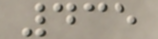435
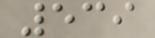539
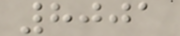8001
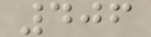406
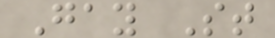Gay St
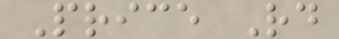Price Rd
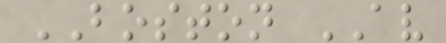BOSTON AV
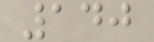140
